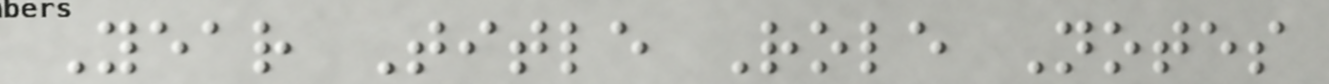Year Title Role Notes
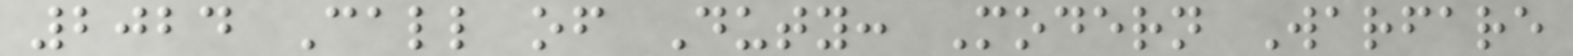2024 Call of Duty: Modern Warfare
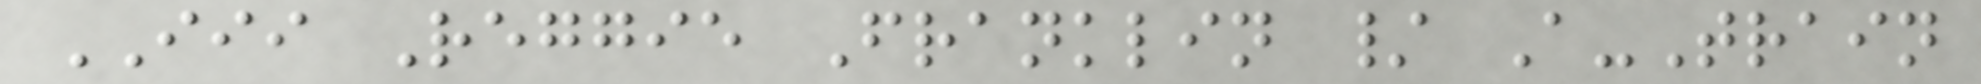III Reggie Franklin / A-Train
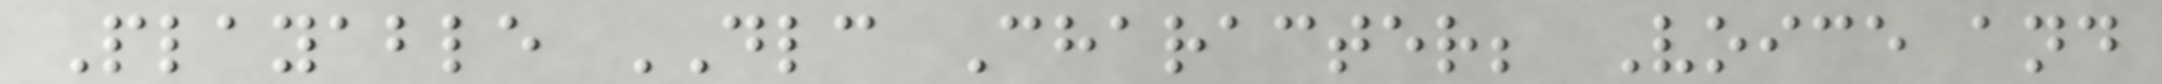Playable DLC Character; Voice and
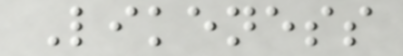Likeness
